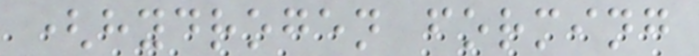(hydrogen forming
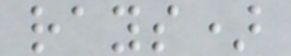rays)
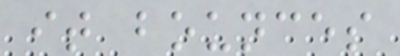it bounces
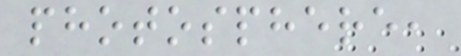photosphere,
